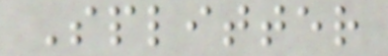Splitter
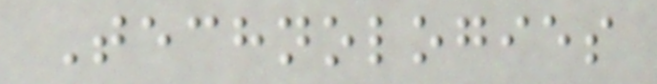Technologies
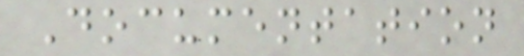Documentation
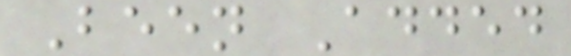Been Added
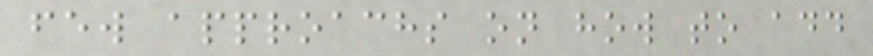few approachs on how to add
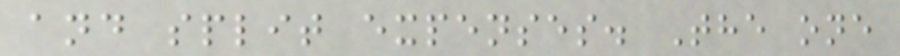and split expenses. The one
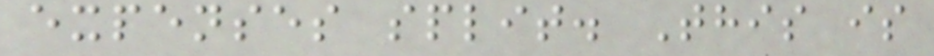expenses split. This is
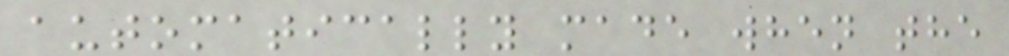automatically made when the
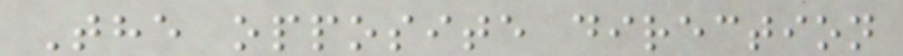The opposite direction
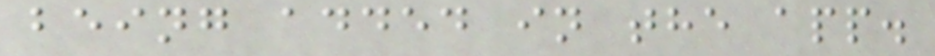being added in the app.
